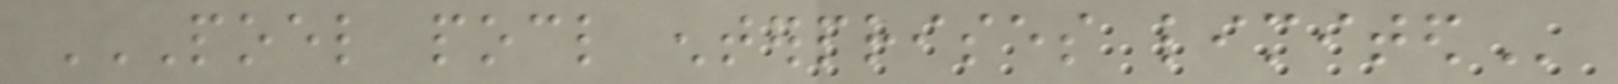POEL POCL ENTERPRISES LIMITED
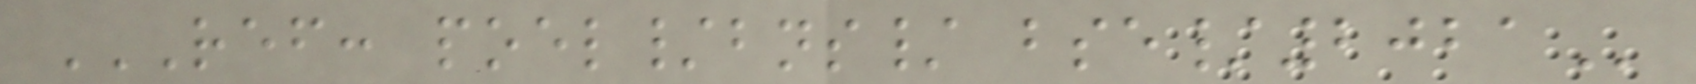REF: POEL/BNS/ BSE/2021
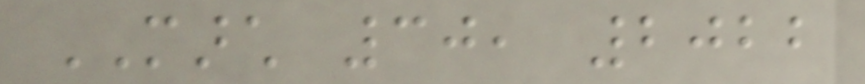MARCH 30, 2022
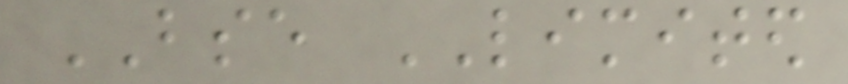BSE LIMITED
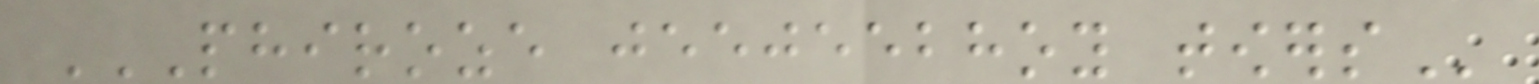PHIROZE JEEJEEBHOY TOWERS
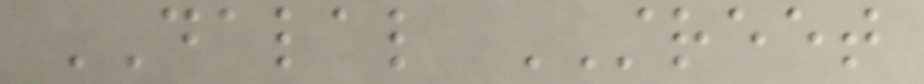DALAL STREET
